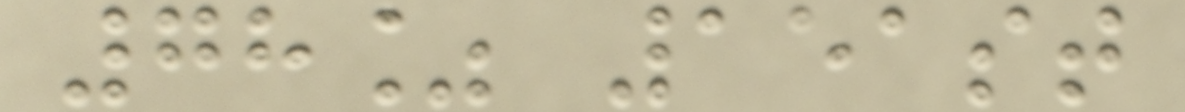78% 151st
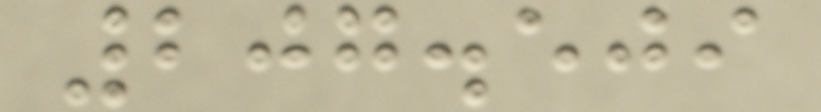207.509
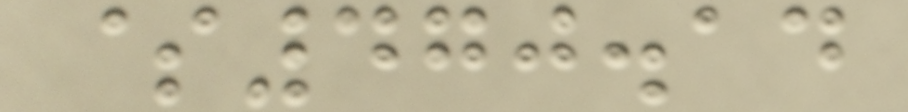$470.14
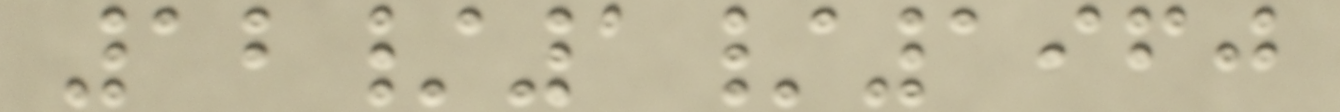12/1/1960
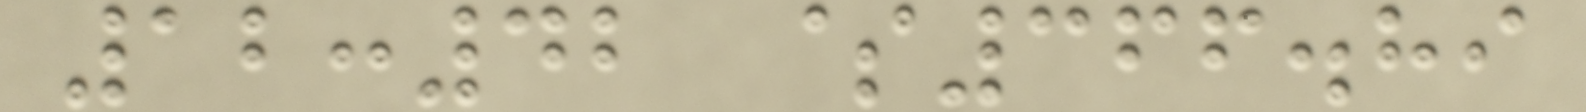12:42 $366.89
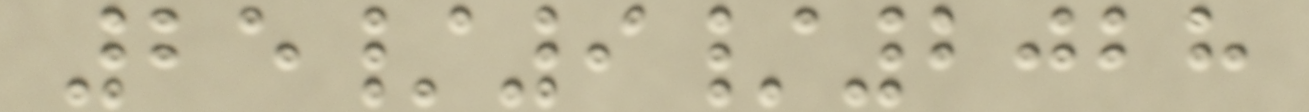25/9/2028
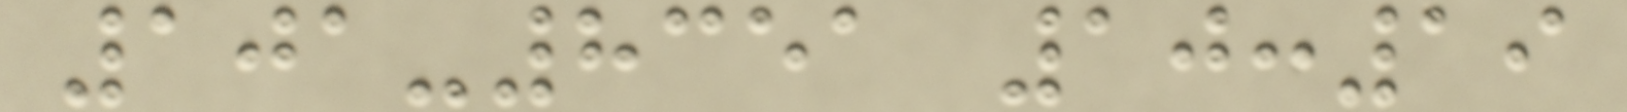101-8351 10:19
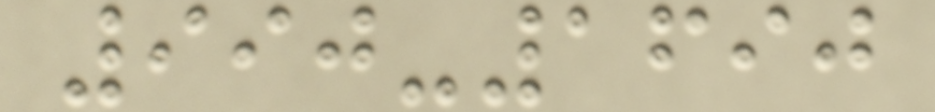990-1690
